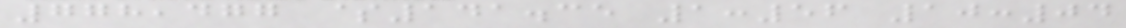778,477 $141.35 1:56 10:04
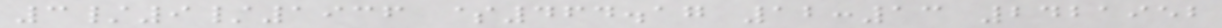3/9/1936 $464.17 12:13 2421952
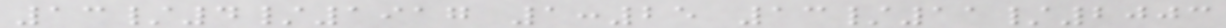13/4/1917 1:25 13/11/2003
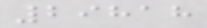29818
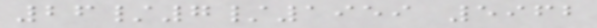26/7/1959 5962
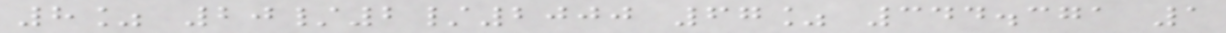8% 20/2/2000 67% 344.371 1
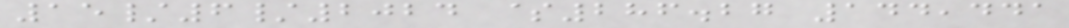15/6/2024 $286.27 144,441
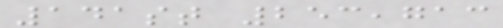141st 253,713
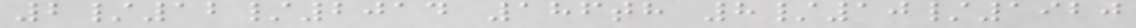2/12/2014 186th 8/10/1920
